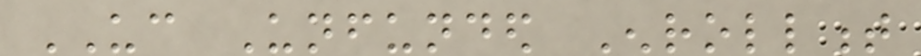UC Unfunded Enrollment
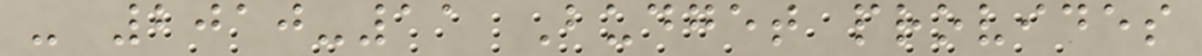- 2010-11 Budget provides
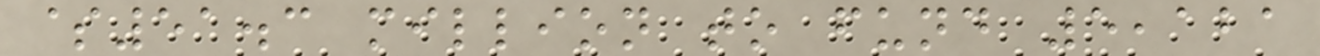$51.3 million to fund 5,121
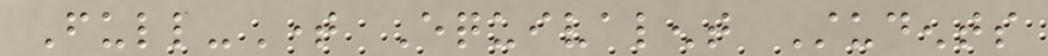Full-Time Equivalent Students
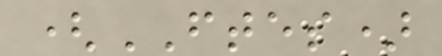(FTES)
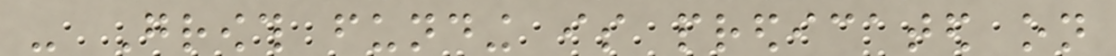- Growth funding is predicated on
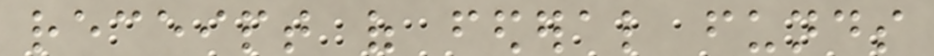receipt of federal funds
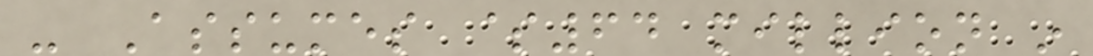- Assumes $64 million in
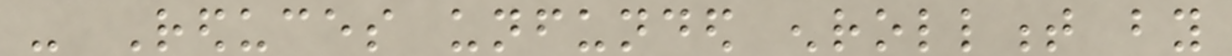- Reduces unfunded enrollment by
